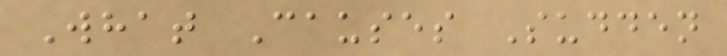What Causes Sudden
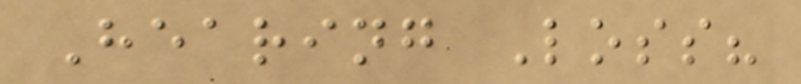Hearing Loss?
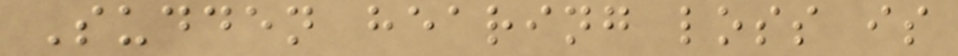Sudden hearing loss is
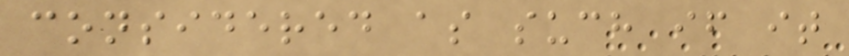considered as such if it
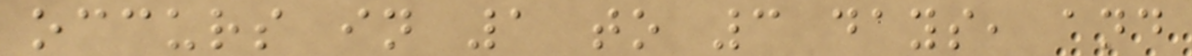occurs in 1 to 3 days, and
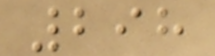298
